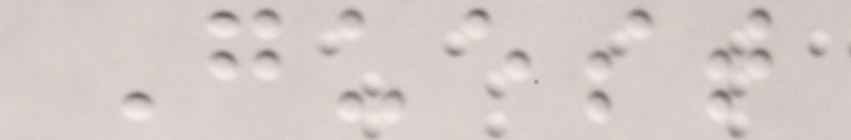Guest
